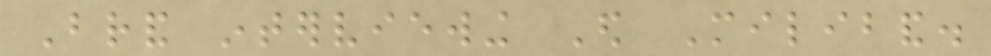Brand interviewing Ed Miliband.
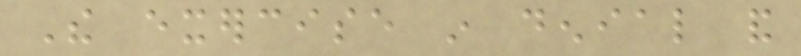The exercise in denial and
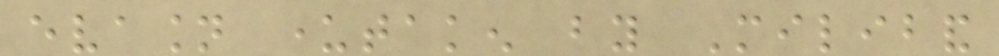evasion undertaken by Miliband
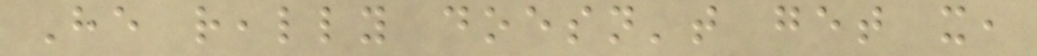He really doesn't get it,
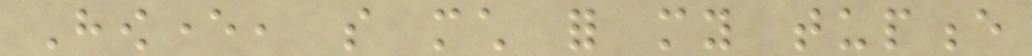However, so much for my tupence
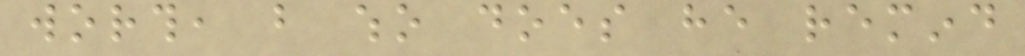worth, but who does he remind
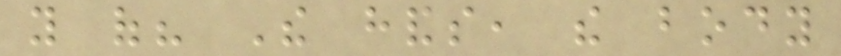you of? The hands, the body
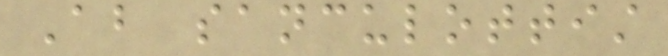About sanculottist
